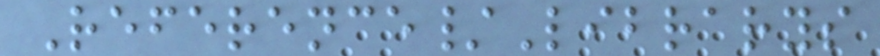Reference/Librarys
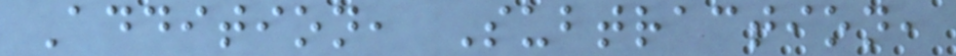Addition, Subtraction,
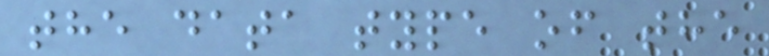the data type of the
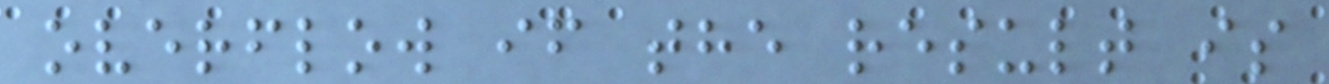overflow if the result is
